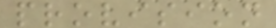provision
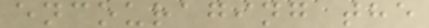encouraging the
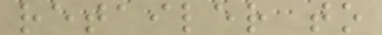retailer to
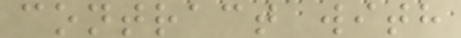contract with
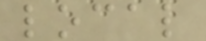local
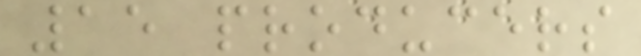15 producers
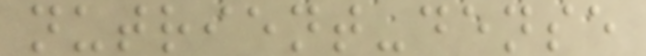nutrient-dense
